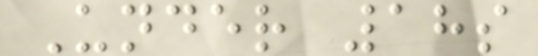Under 18s
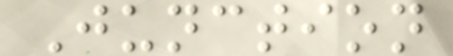Junction
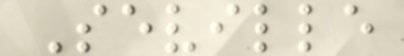Seville
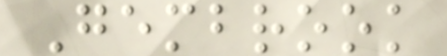Gembrook
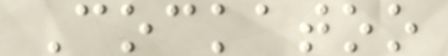Cockatoo
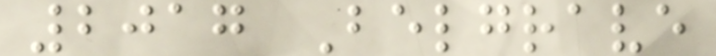2017 Belgrave
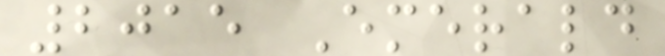2015 Emerald
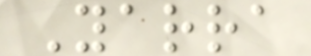Yarra
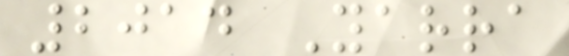2014 Yarra
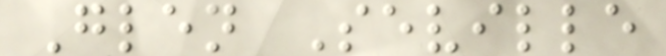Glen Seville
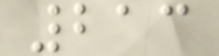213
